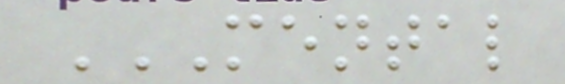MENTAL
